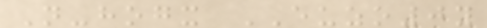N-hogx EUZO0y
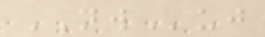NWuj
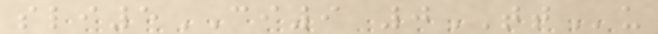sli5CI9 0TTu
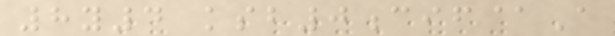8y4 ksb0cif@A
